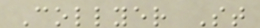Collyer St
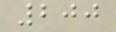200
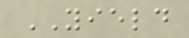YIELD
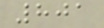801
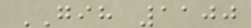GIH 1100
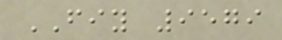FIY 9579
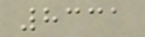8331
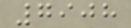7908
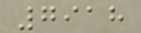7918
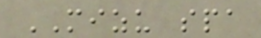MIZU spa
